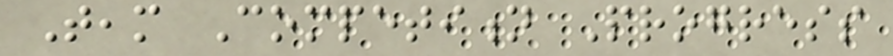Team Competition Progress
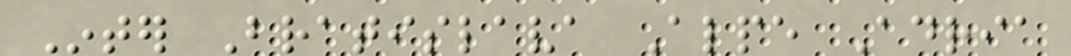Inter Bratislava Alpe Adria
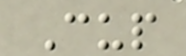Cup
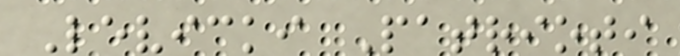Levicki Patrioti
